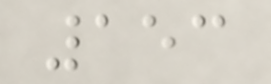153
